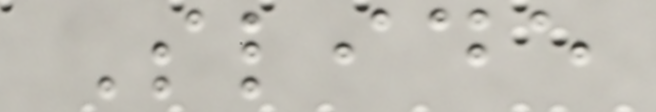Slide
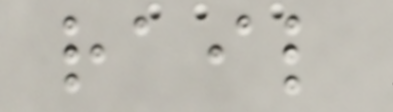rail
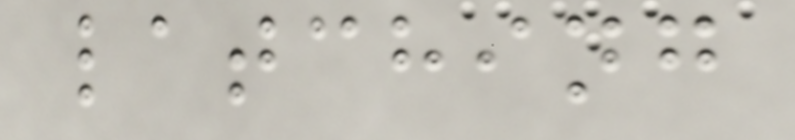latching
